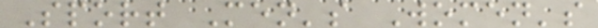Sport Men's Women's
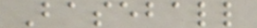Baseball
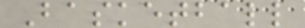Basketball
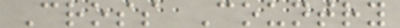Cross Country
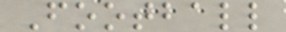Football
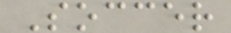Soccer
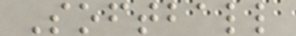Softball
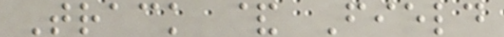Track & Field
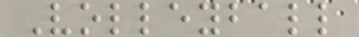Volleyball
